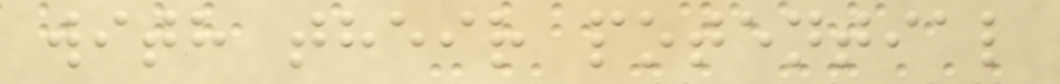with their potential
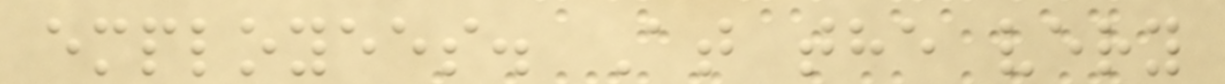employees. At the very
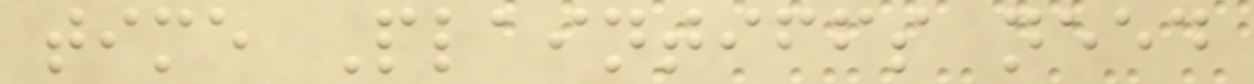time Plaintiffs need
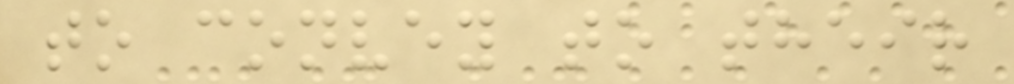to convey to their
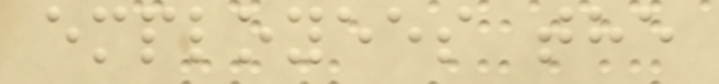employees the
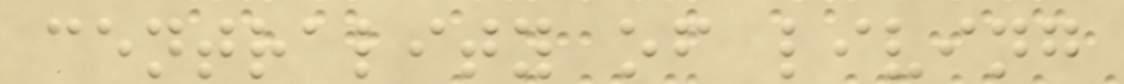centrality of living
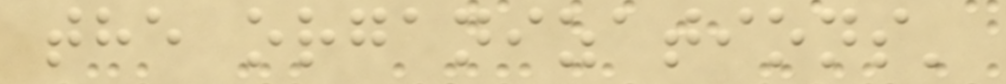the organizations'
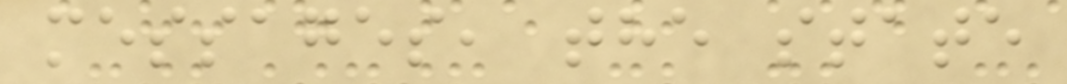messages, the state
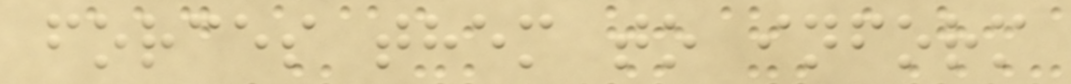forces them to inform
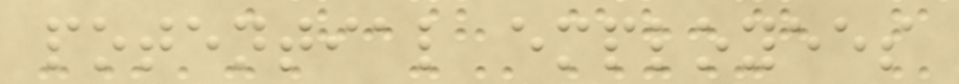potential employees
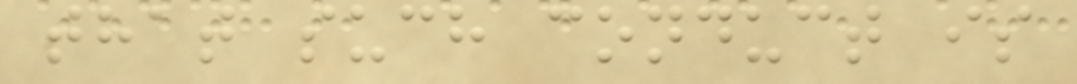that such conduct is
